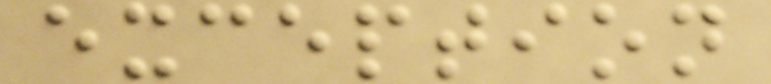exception
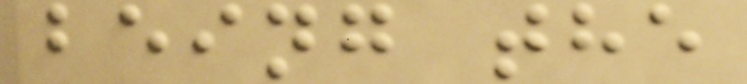being the
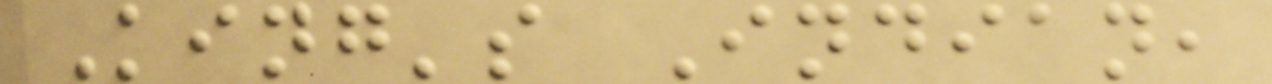King's Indian,
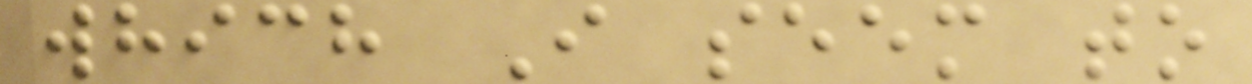which I seem to
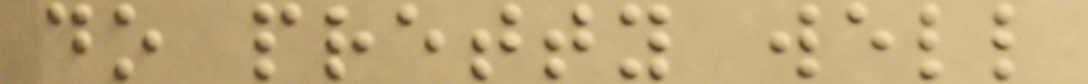do pretty well
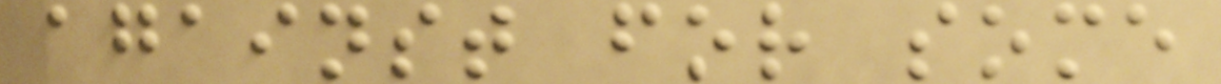against for some
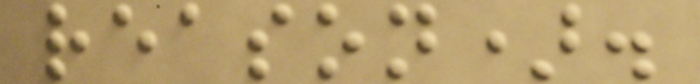reason).
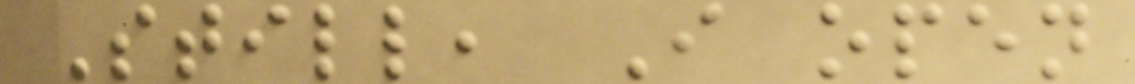Still, I open
